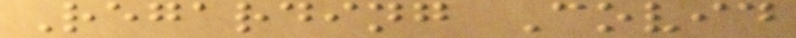Regarding Covid
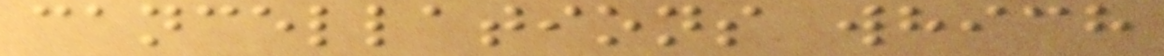cancellations which
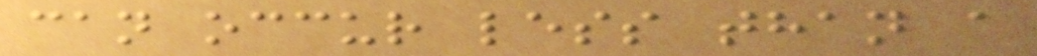can occur less than a
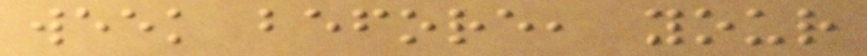week before, your
